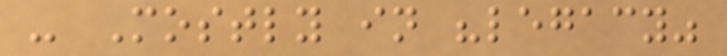- Mostly in "legacy"
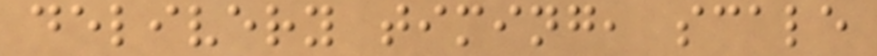delivery timing, scale
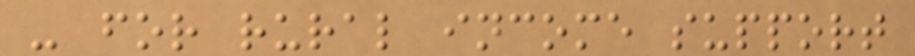- for rural income support
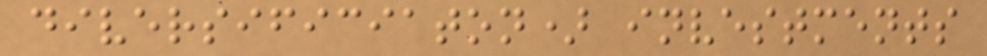diversificiaton) investments
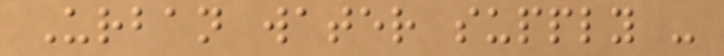Urban water supply -
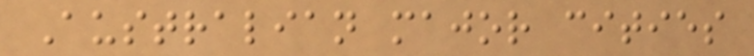Australian major cities
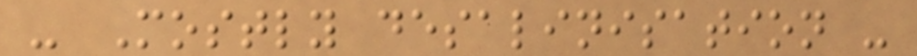- Mostly desalinisation -
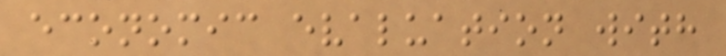economic evaluation with
